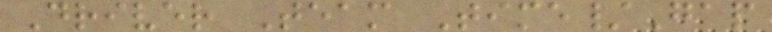Driver Team Time/Gap
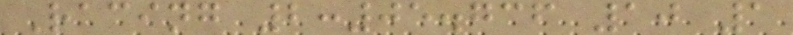Racing 2:05.736 10 1
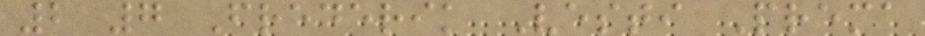2 7 Frederik Vesti Prema
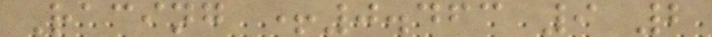Racing +0.463 9 2
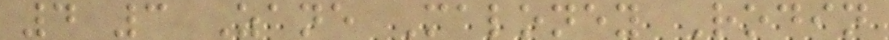4 3 Zane Maloney Rodin
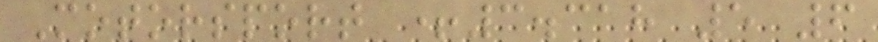Motorsport +3.318 5 6
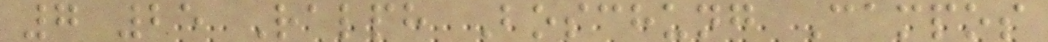7 25 Ralph Boschung Campos
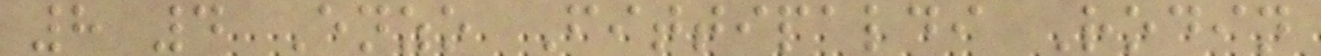8 4 Enzo Fittipaldi Rodin
